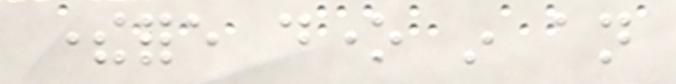therefore done in an
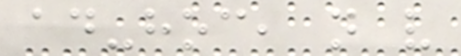ad-hoc, not very
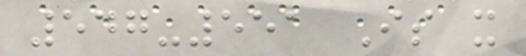547-551 Is it
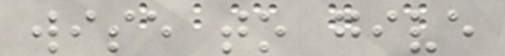wise to give
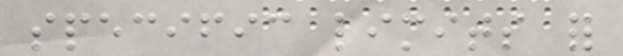specific limits for
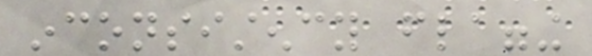inconsistency flagging
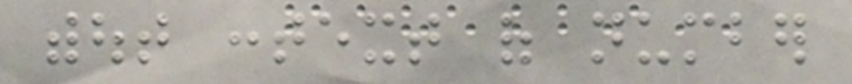without context of number
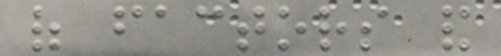of factors and
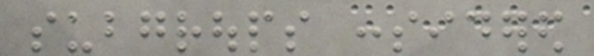subgroups considered
